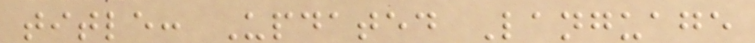title: Updated Language
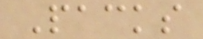Packs
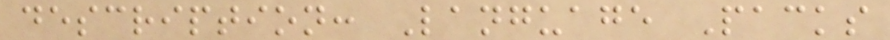description: Language Packs
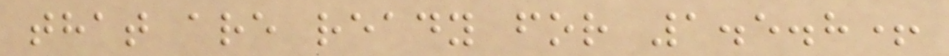that are ready for 1.5.8+
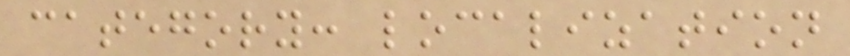category: localization
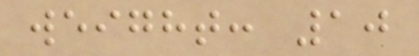weight: 10
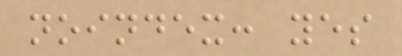noindex: yes
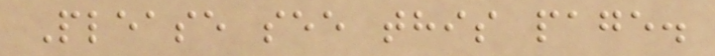Please see this page.
